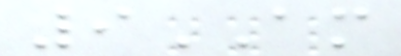9AM
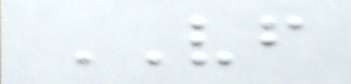VF
